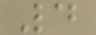4
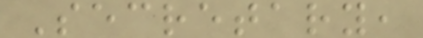Secretary,
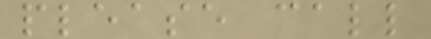please call
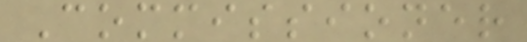Commissioner
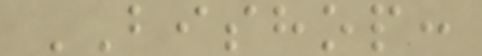BISHOP:
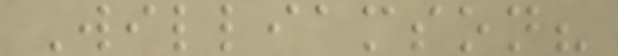Williamson?
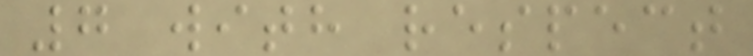7 with respect
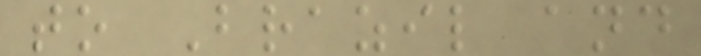to Brazil and
